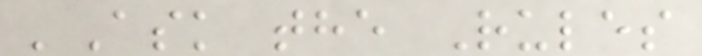'Ask the Rules
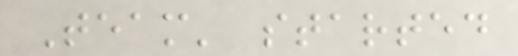Team' started
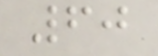60
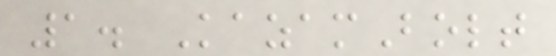1. KazamBolt
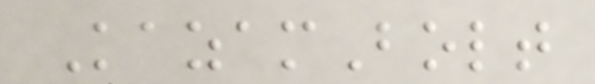KazamBolt
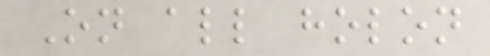On all holon
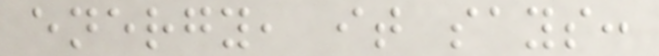energy, it says:
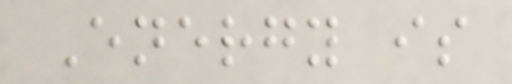Energy is
